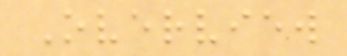Overview
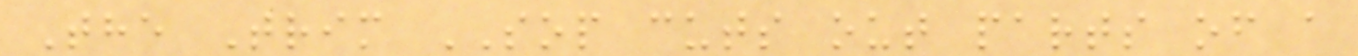The Trim SOP cuts out parts of a
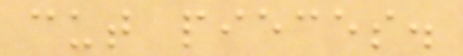cut pieces.
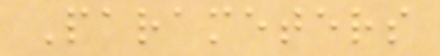Parameters
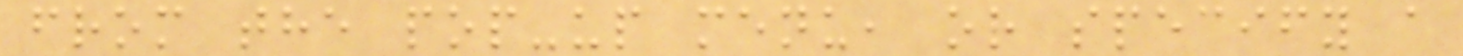from the pop-up menu, or specify a
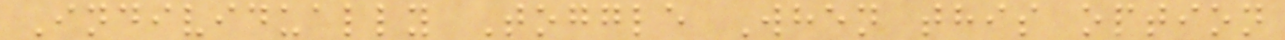Individually Toggle When this option
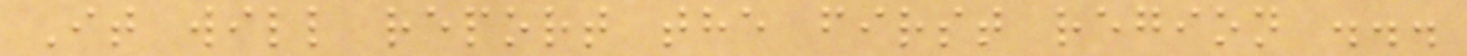It will report the first region ...
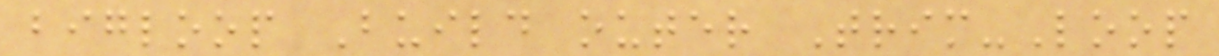bigloop Build outer Trim-Loop
